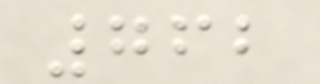762
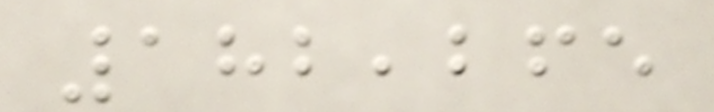182,265
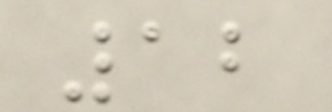12
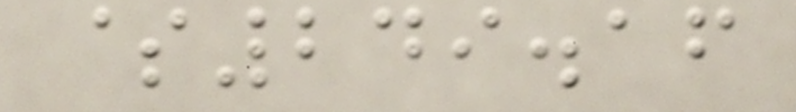$249.16
